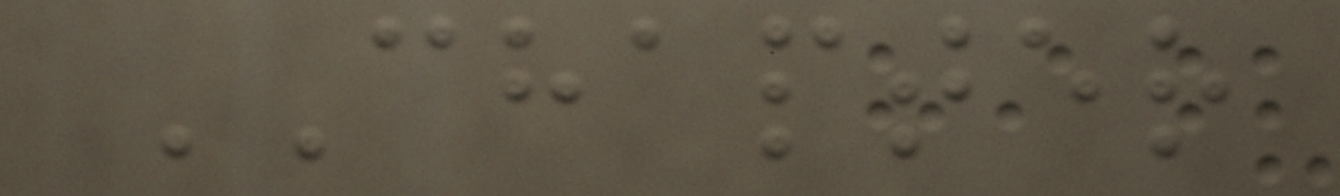CHAPTER
